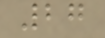27
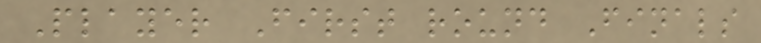Player First round Finals
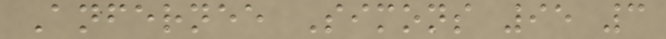Anfernee Simons 95 3
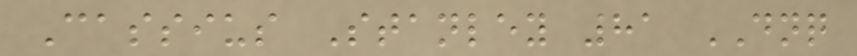Cassius Stanley 81 DNQ
